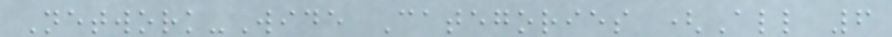Network-Wide Categories (All 6
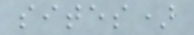sites)
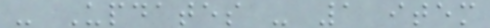- Updates - 1 item
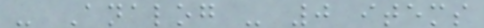- Analog - 0 items
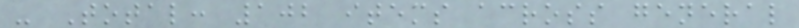- Total: 102 items across general
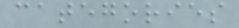categories
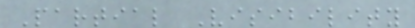Partial Visibility
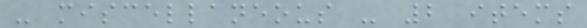- miscellaneous - 2 items
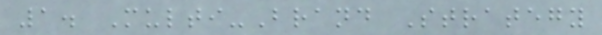1. Multi-Brand Strategy
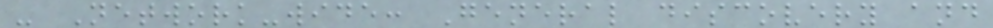- Network-wide: General discovery and
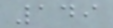149
